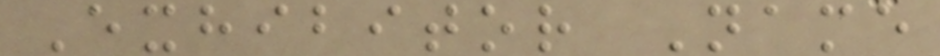Exhibitor Name
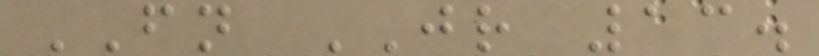FN JR 13.
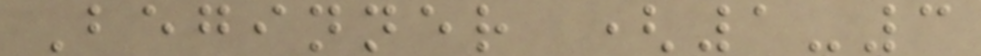Beginner (1-3
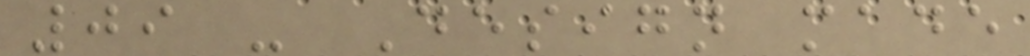09 - Design made
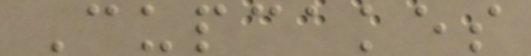Cupcakes
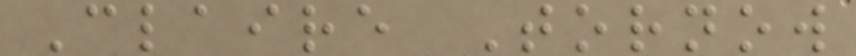Claire Tornow
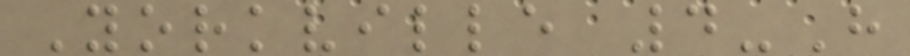Yorkville 4-H
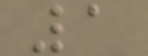1
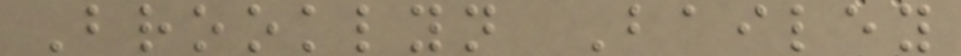Brooklyn Bailey
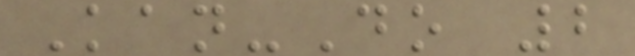Kan-Do 2
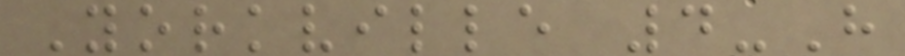Yorkville 4-H
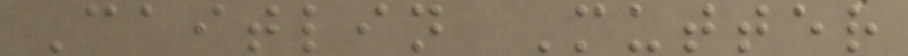Caitlin Mutter
